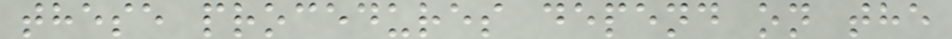these procedures depend on the
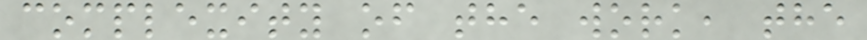complexity of the work, the
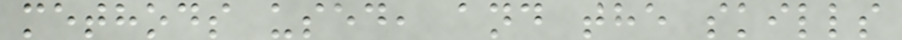methods used, and the skills
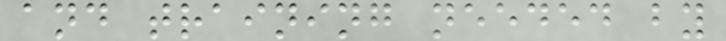and training needed by
